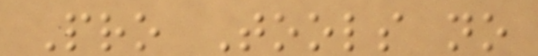Pro Tools no
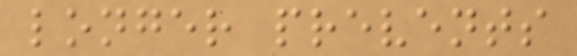longer prevents
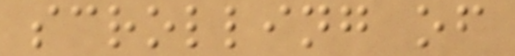scrolling of
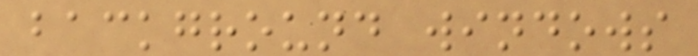background windows
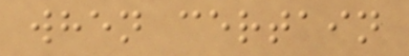when certain
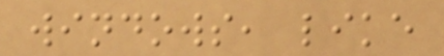windows, like
